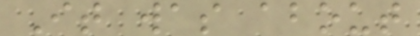It was about
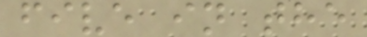five in the
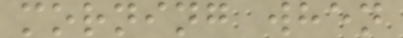morning when
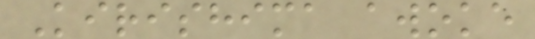Kirishima awoke
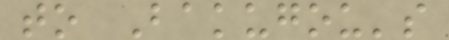to Bakugou's
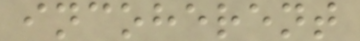incoherent
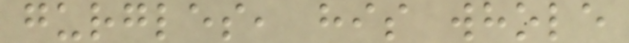gurgles, his whole
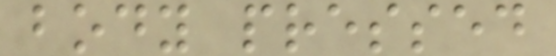body pressed
